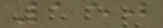150
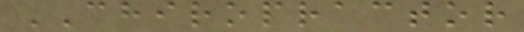CHIROPRACTOR
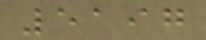5197
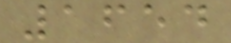1654
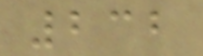232
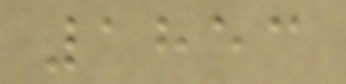1853
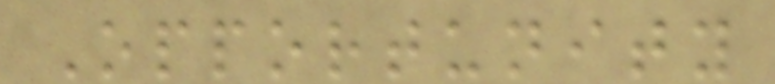Opportunity
